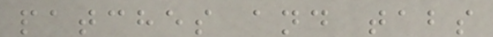patches and tabs
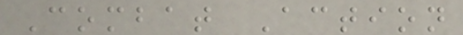Combat Action
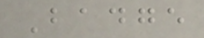Badge
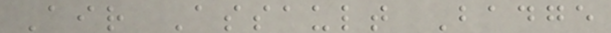Air Assault Badge
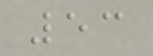53
